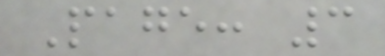Page: 3
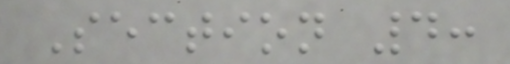Section 4:
